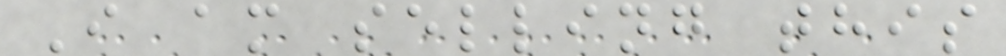I am selling this
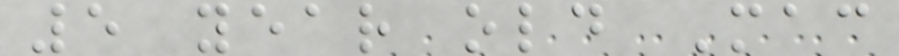5 year old Mac
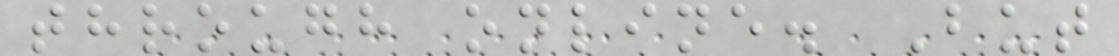through online. But
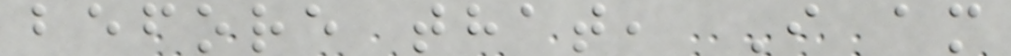before that, I am
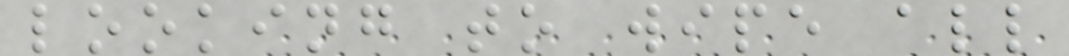looking to wipe all
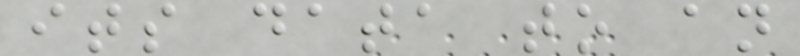its data to an
